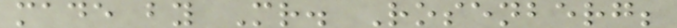made by Mr. Rosenberg;
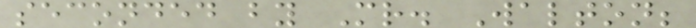seconded by Mr. Walton;
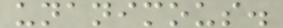unanimous.
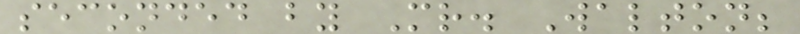seconded by Mr. Walton;
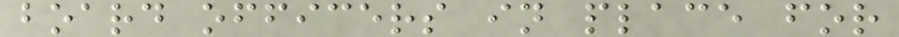board officers in place for
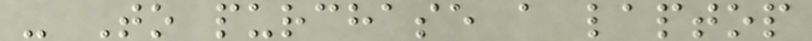- To purchase a laptop
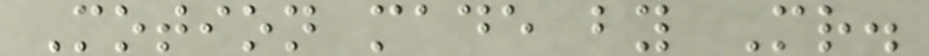Motion made by Mr.
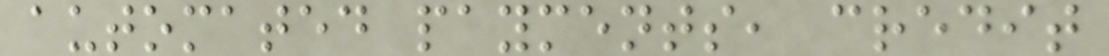automated payments, credit
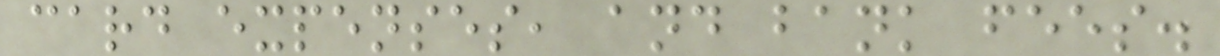card expenses, and bank fees.
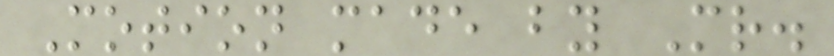Motion made by Mr.
